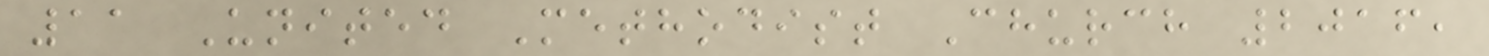11 United Methodist Church 2016,
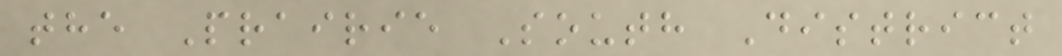the Prairie South District
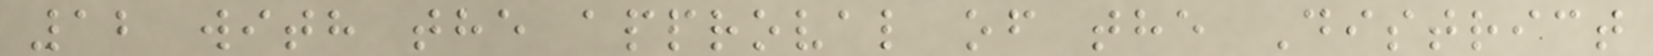12 with the approval of the District
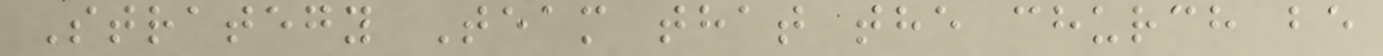Strategy Team that the church be
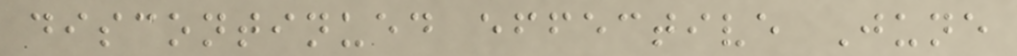discontinued effective June
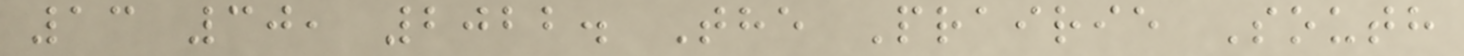13 30, 2022. The Prairie South
